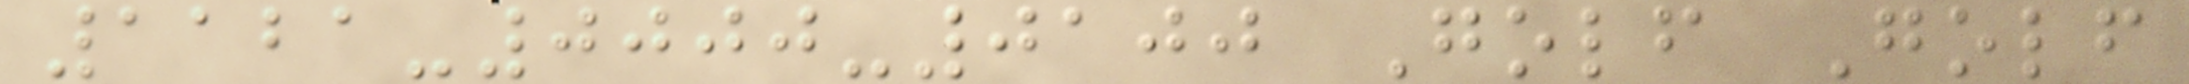1121-0000-0100 Golf Golf
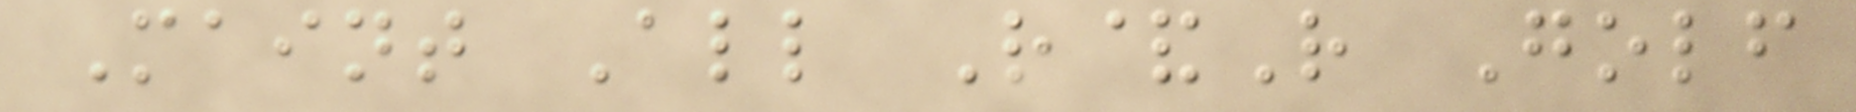Maint All R&R Golf
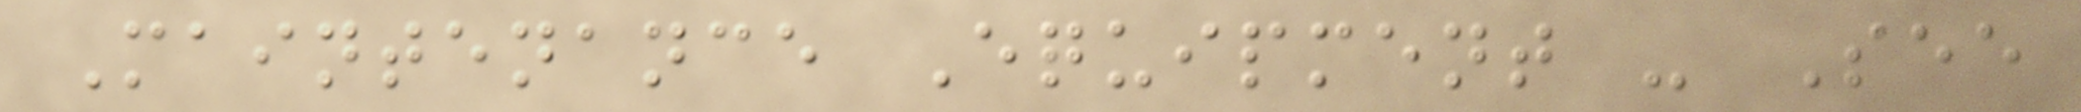Maintenance Equipment - See
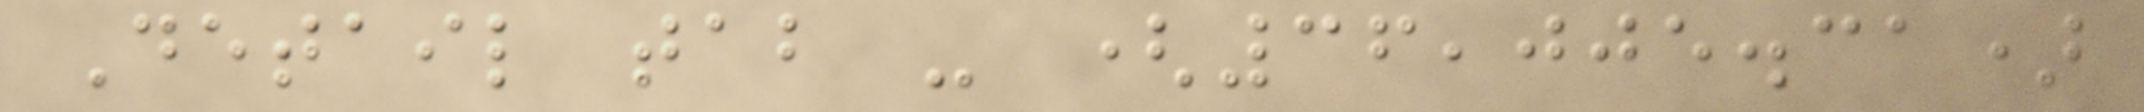Detail tab - (36,005.31)
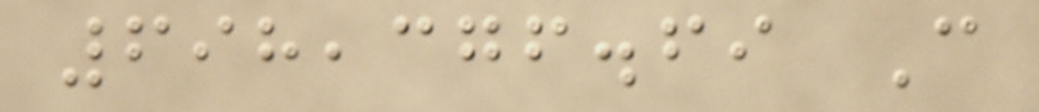698,376.69 C
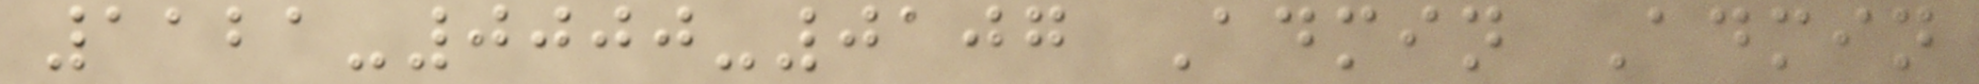1121-0000-0107 Admin Admin
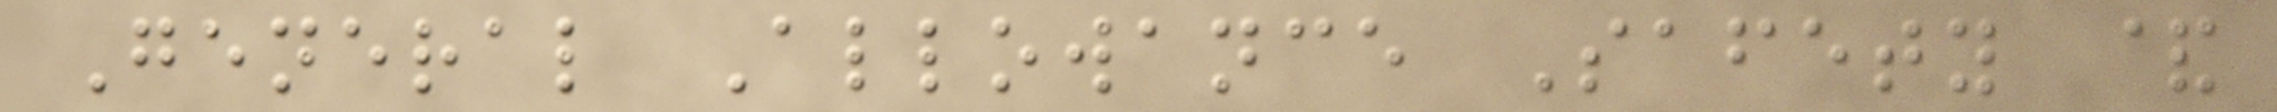General Allowance Safety &
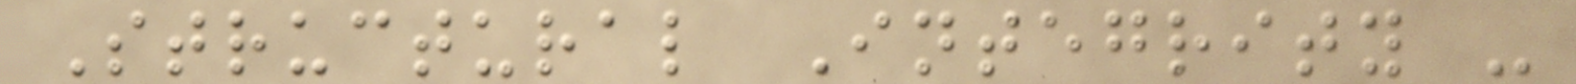Structural Integrity -
